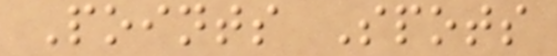Points Spots
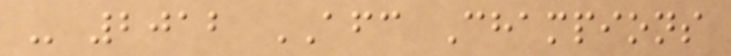- 2012 AFC Champions
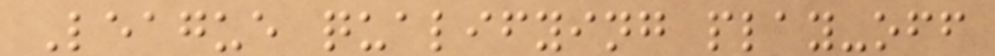League qualifying play-off
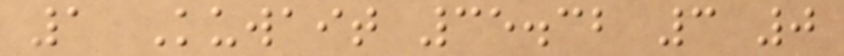1 Kuwait 35.32 3 0
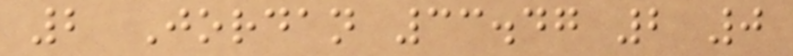2 Jordan 33.47 2 0
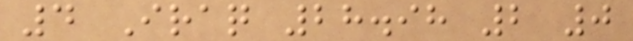4 Iraq 28.98 2 0
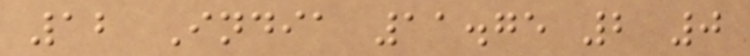12 India 11.75 2 0
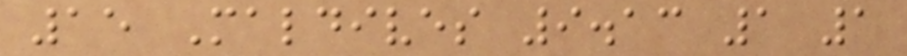15 Maldives 9.13 1 1
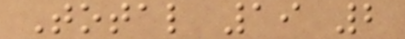Total 19 2
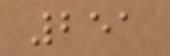251
